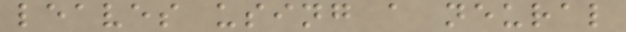leaves using a neural
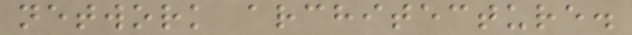network architecture.
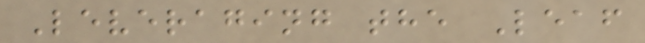Leveraging the Leaf
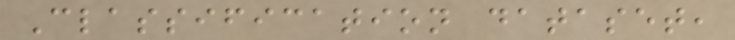Classification dataset,
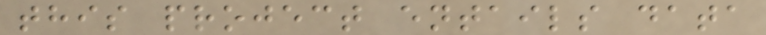this project entails data
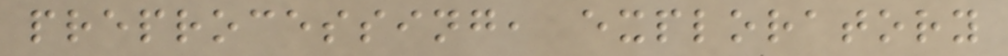preprocessing, exploratory
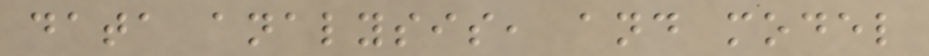data analysis, and model
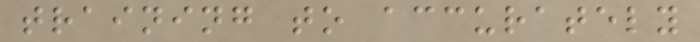training to accurately
